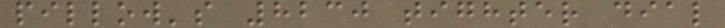pillow's 8230 tighter dial
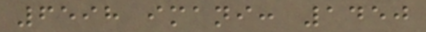6598 imani: 1450
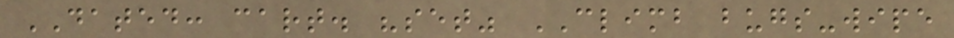DATED: cart. "set" CLIMB bugs-wipe
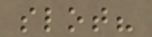slot?
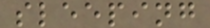sleeping
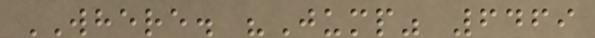WHERE. "Jump" 6469
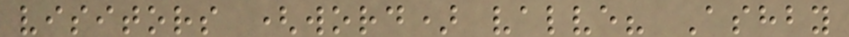visitors (word) valve? Ashby
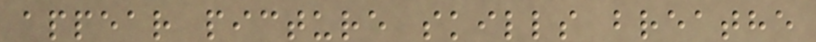appear picture skills breathe
